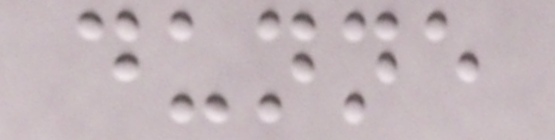dunne
